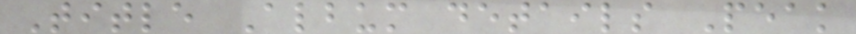Title Album details Peak
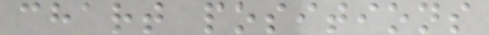chart positions
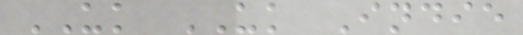UK UK Indie
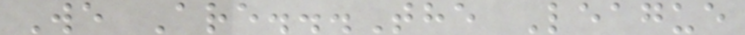We Are...The League
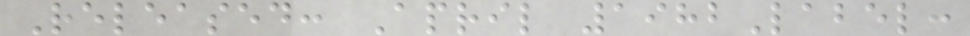Released: April 1982Label:
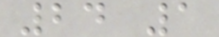24 1
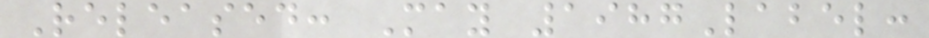Released: May 1987Label:
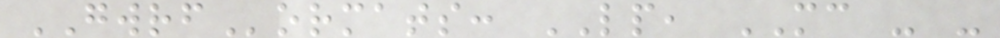GWRFormats: LP, MC - -
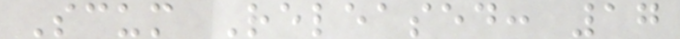Scum Released: 17
